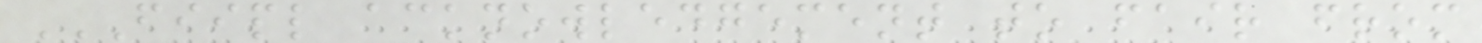FIIPL ACKNOWLEDGEMENT TO FAIR FROM
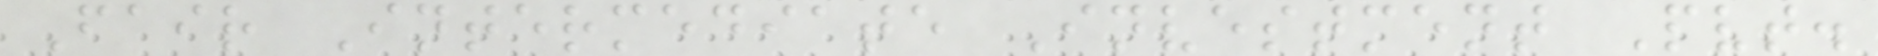Fair Intermediate Investment Pvt.
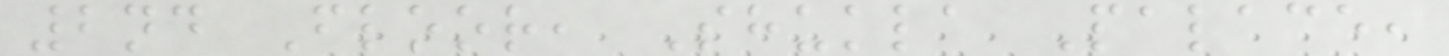2nd Floor, Shukla Palace,
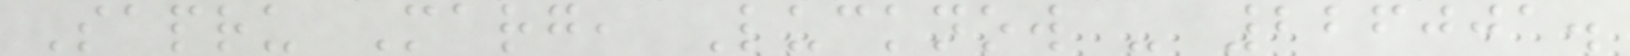Sapru Marg, Lucknow - 226001.
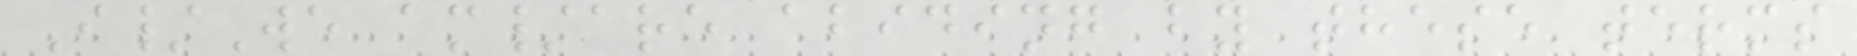I/We am/are abiding by these terms
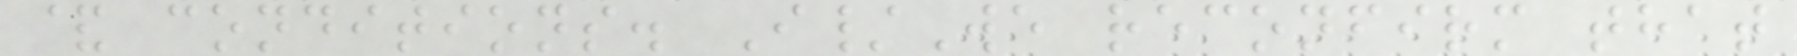& conditions. I/We reconfirm that
